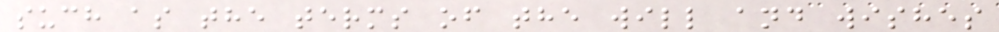such as the terms of the will and wishes
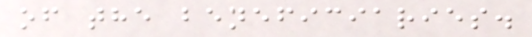of the beneficiaries.
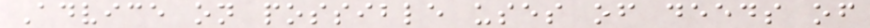Advice on possible uses of deeds of
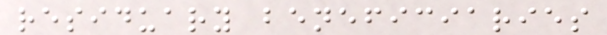residuary beneficiaries
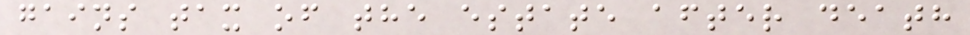gains tax of the estate after death
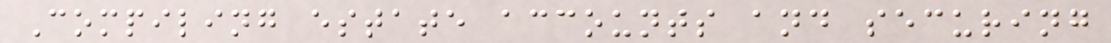Compiling estate accounts and securing
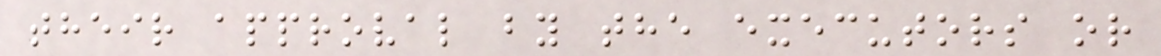their approval by the executors or
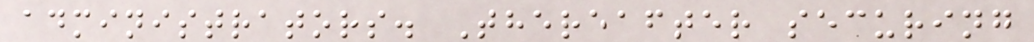administrators. Thereafter securing
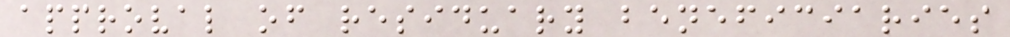approval of residuary beneficiaries
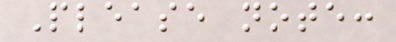Please note:
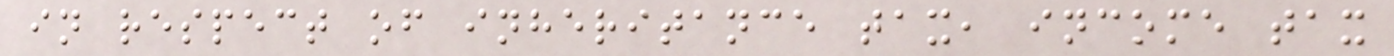in respect of inheritance tax, income tax
